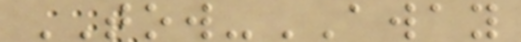TOW-AWAY
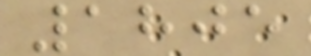1805
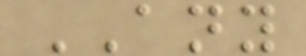ANY
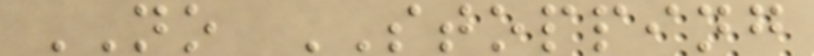NO STOPPING
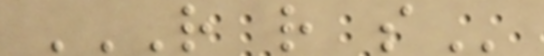R R S
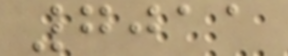7011
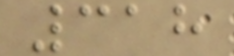318
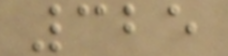325
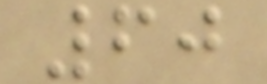60
